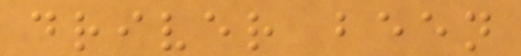driver been
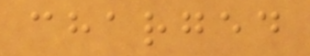charged
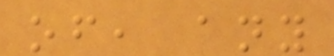of, any
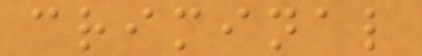criminal
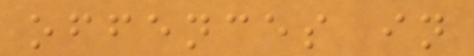offences in
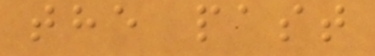the past
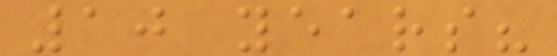10 years?
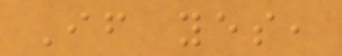If yes,
